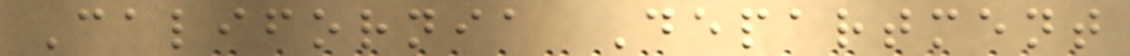California Department
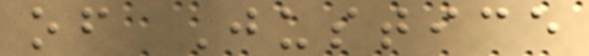of Justice
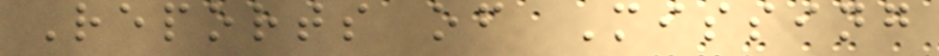Reports of Missing
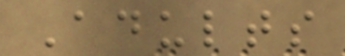Adults
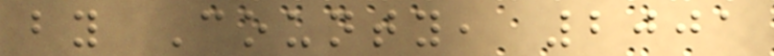by County, 2001
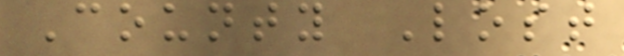County Lost
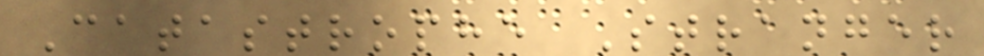Catastrophe Stranger
